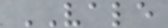VALE
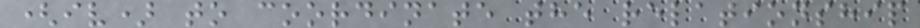(iv) to coordinate the relationship
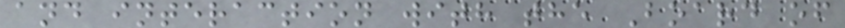and interaction with the Board of
